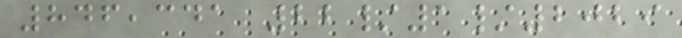846,341 22/1/2029
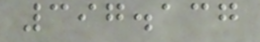397.137
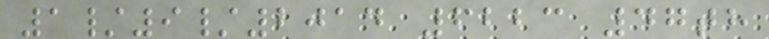1/9/2014 6223 47th
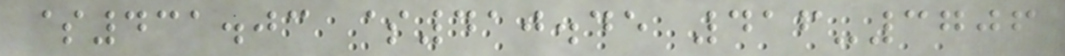$431.03 $410.45 416-3706
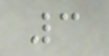3
